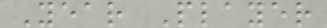Year Player
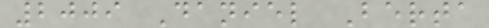2009 Daniel Berta
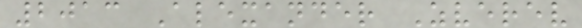2013 Alexander Zverev
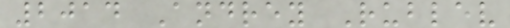2014 Andrey Rublev
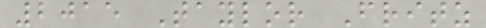2015 Taylor Fritz
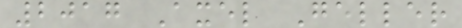2017 Axel Geller
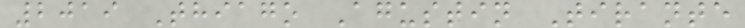2019 Thiago Agustin Tirante
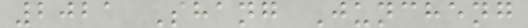2021 Shang Juncheng
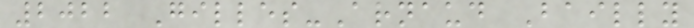2022 Gilles-Arnaud Bailly
